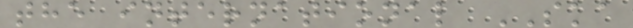the international SKA
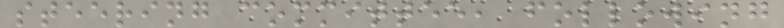steering committee, following
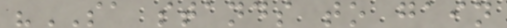"SA stands to gain
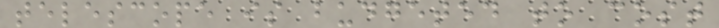telescope is budgeted to cost
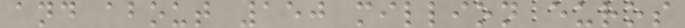and about 150 million euros
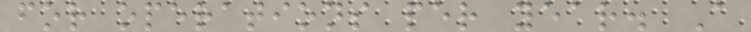for operations per year. A
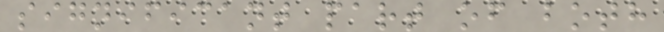significant part of both
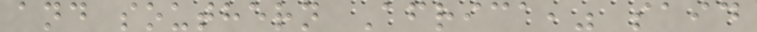and southern Africa," said
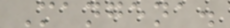Mangena.
